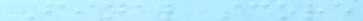Final score
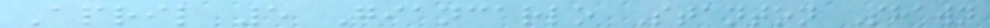April 5 Giancarlo Stanton Shawn
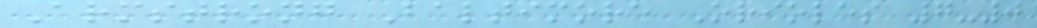Armstrong Baltimore Orioles 7-0
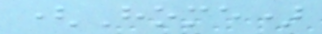(Home)
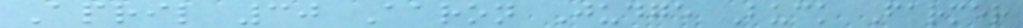April 30 Aaron Judge Buck Farmer
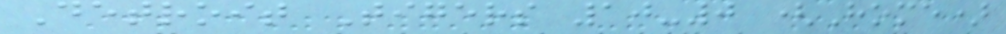Detroit Tigers 10-0 (Home)
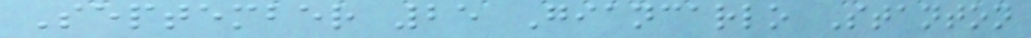September 25 Giancarlo Stanton
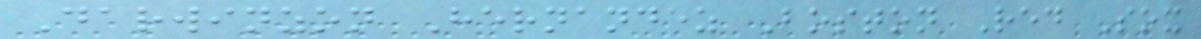Darwinzon Hernandez Boston Red Sox
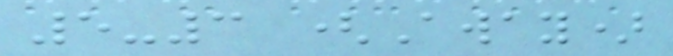5-3 (Away)
